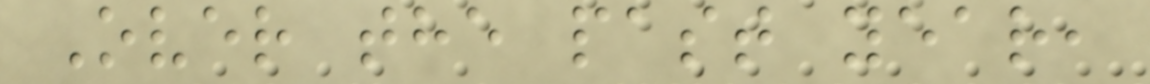Over the past year,
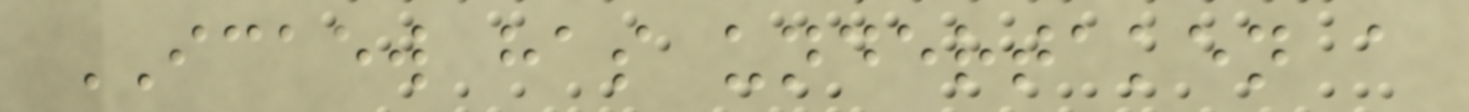ICAEW has undertaken a
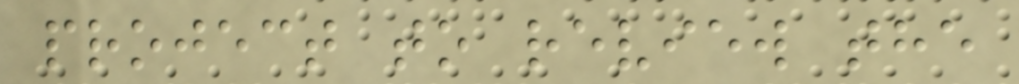project to review the
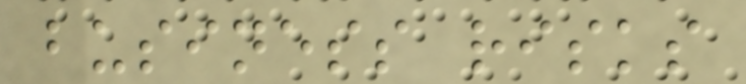business risks
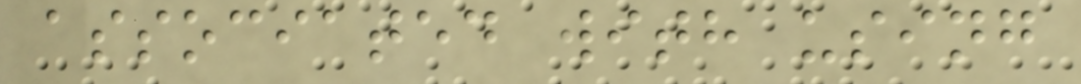associated with using
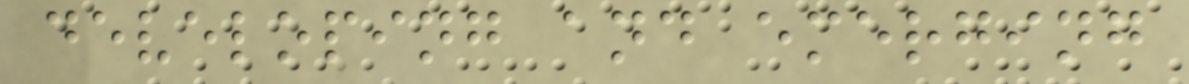developing and emerging
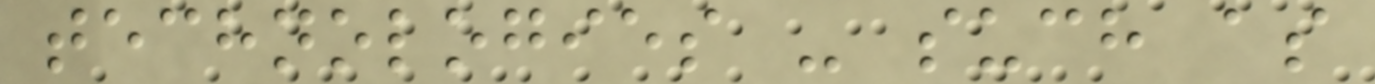technologies - such as
